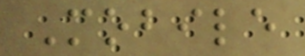Mobile
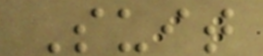Suit
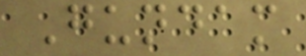Gundam
